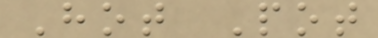Hot Pot
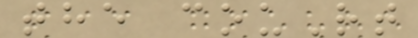the couRt
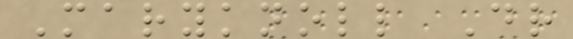Maryknoll Dr
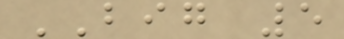BIG 5
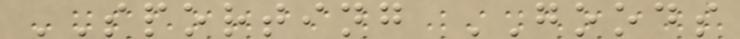SPORTING GOODS
